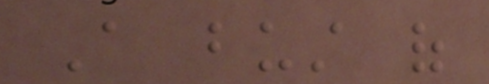A bust of
